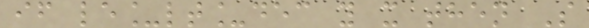if le_lt_dec y x then S
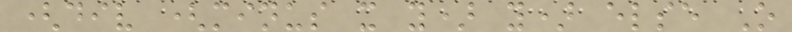(div (minus x y) y) else O
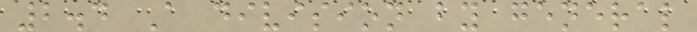2.4 A division by general
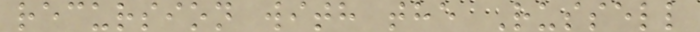recursion with the Russell
